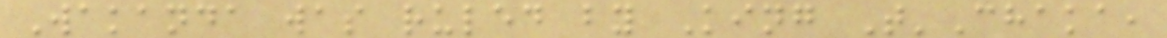Wakanda was ruled by King T'Chaka,
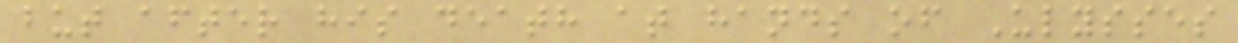but after his death at hands of Ulysses
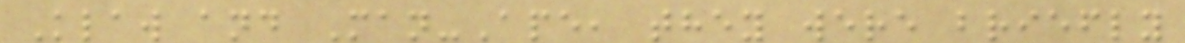Klaw and Man-Ape, they were briefly
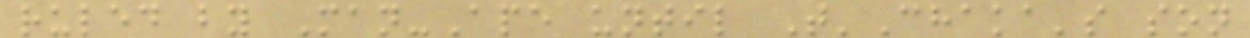ruled by Man-Ape until T'Chaka's son
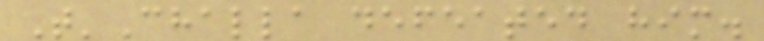T'Challa defeated him.
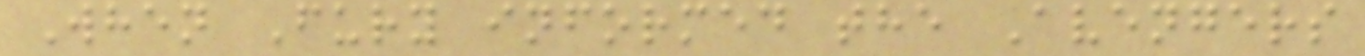When Fury informed the Avengers
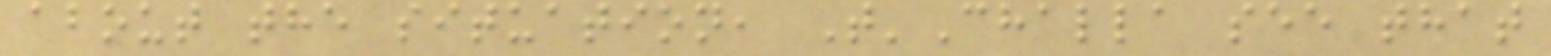about the situation, T'Challa see that
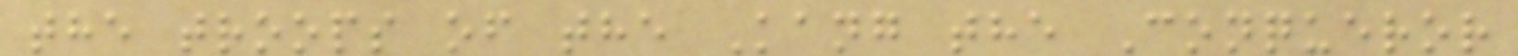the troops of the Kang the Conqueror
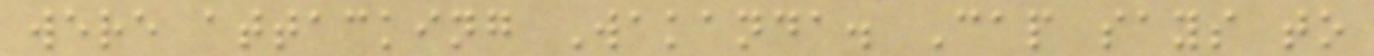were attacking Wakanda. Cap says to
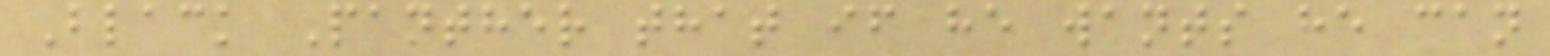Black Panther that if he wants he can
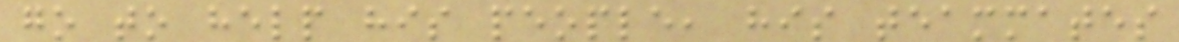go to help his people, his teammates
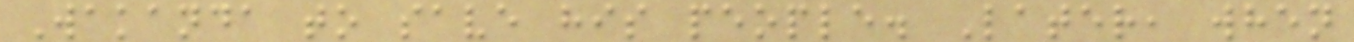Wakanda to save his people. Later, when
